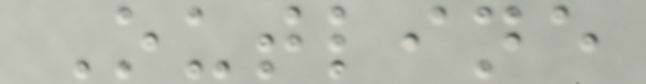Outline
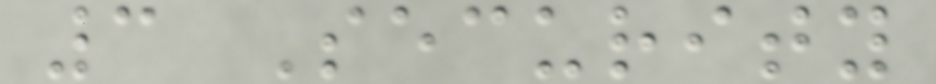3 Security
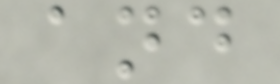and
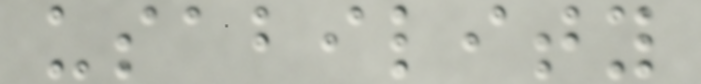usability
